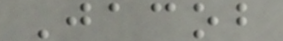Jacob
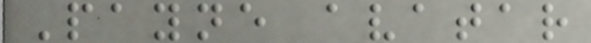Payne avatar
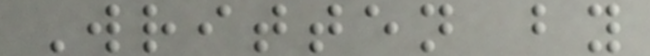Written by
